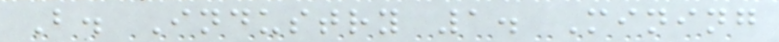B. Industry 1. Mining
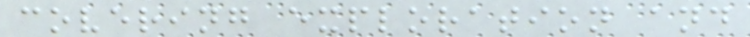covering exploration and
